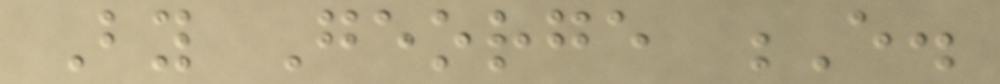By George E.
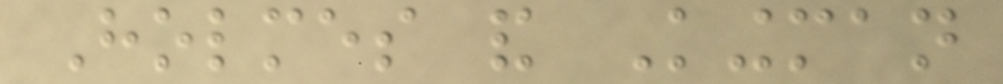Holmes and Kingman
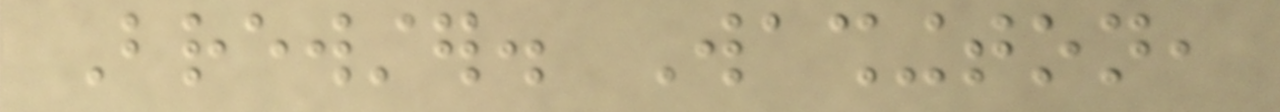Brewster. Washington,
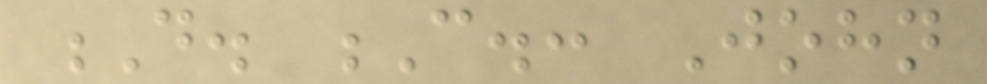D. C.: John
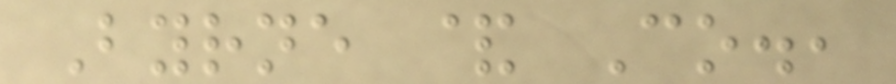Byrne & Co.,
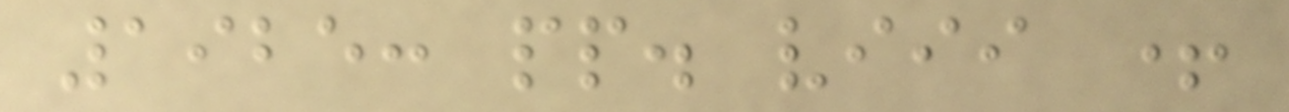1925: pp. viii +
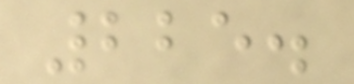225.
